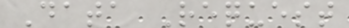Data Request
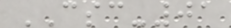CSC-01
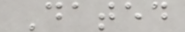Dated
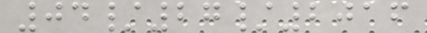04/27/2016
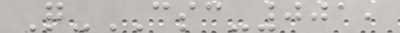Q-CSC-001,
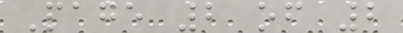Page 2 of 2
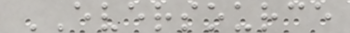EVERSOURCE
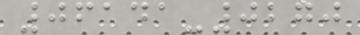06141-0270
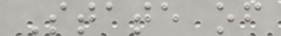State of
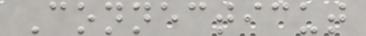Connecticut
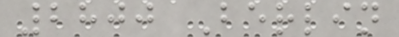2800 Berlin
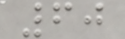60
